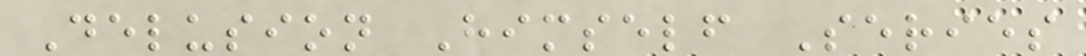Delusion Himself Series
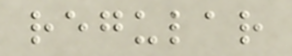regular
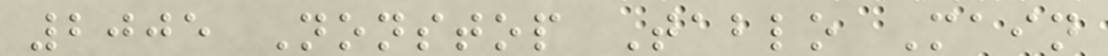2005 Nonstop Tablo Main
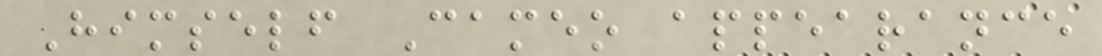Himself Cameo appearance
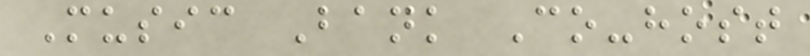Music Bank Co-host
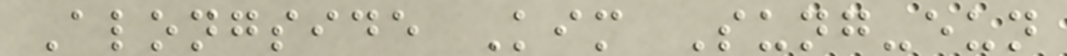Alongside Kim Sung-eun
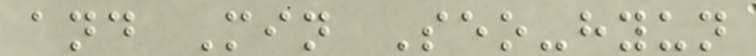and Min Seo-hyun
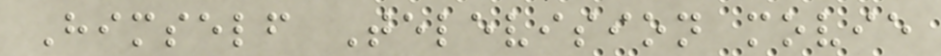Himself Television movie
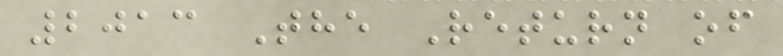2013 The Return of
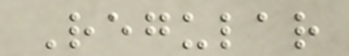Regular
